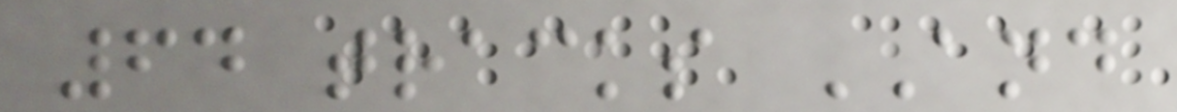64 tracks AND
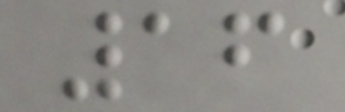16
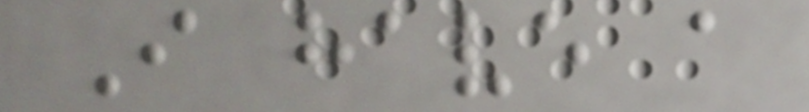I have a
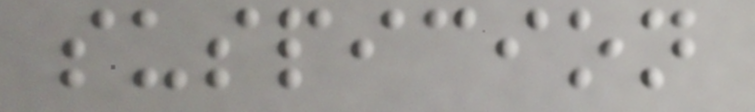suspicion
